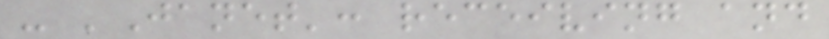- 'Janet': receiving and
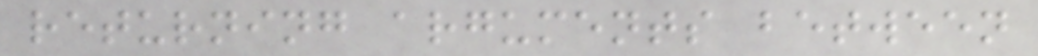returning arguments between
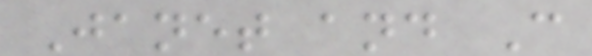Janet and C
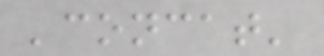'concat'
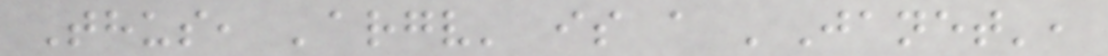Thus, 'argv' is a 'Janet',
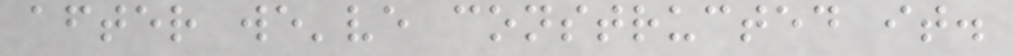after we've constructed it.
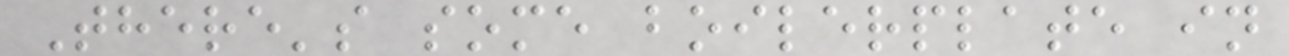There's some boilerplate in
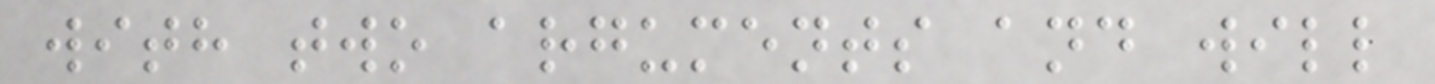with two arguments and will
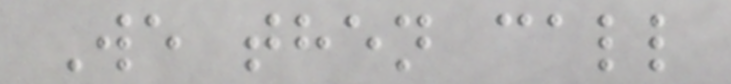We then call
